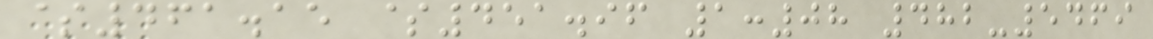$461.15 $451.96 1:08 482-5469
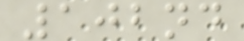102nd
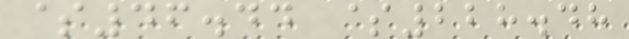$46.44 $228.48
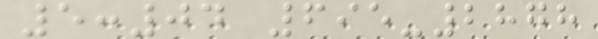5:04 695-2878
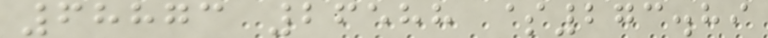68873 26588 $273.89
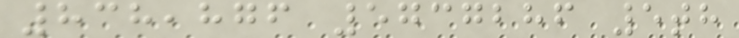838,876 5737286 5th
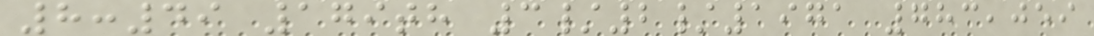8:49 179th 3/2/1971 783,059
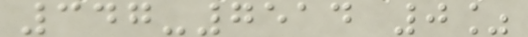347-7514 0%
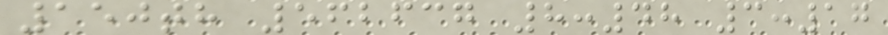150th 562637 8:48 3:17
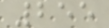255
